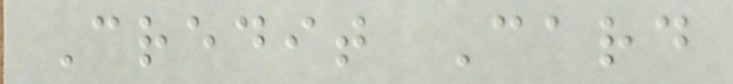Credit Card
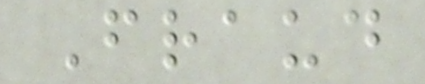Fraud
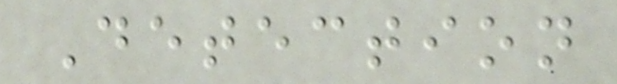Detection
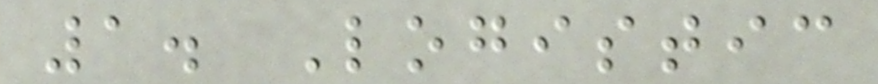1. Logistic
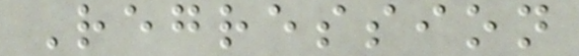Regression
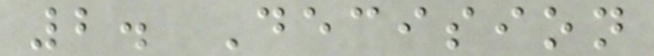2. Decision
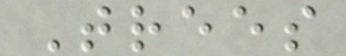Trees
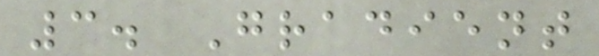3. Gradient
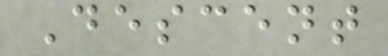Descent
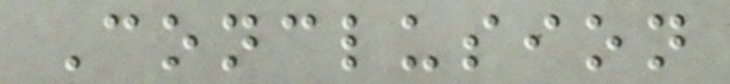Conclusion
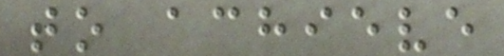to achieve
